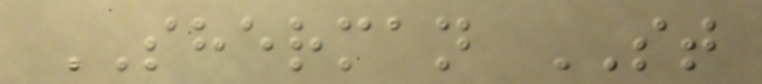SHERMAN ST
